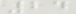24
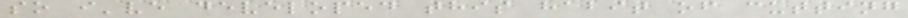so i've developed this habit of cutting
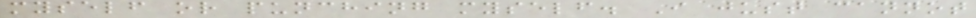myself or punching myself. I just cannot
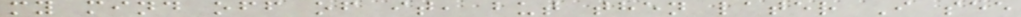my mind off of it, but then later I see
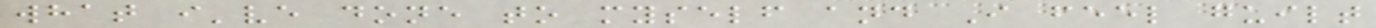what i've done to myself and I feel guilt
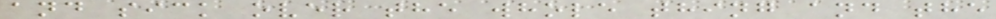and sick over the whole thing and the
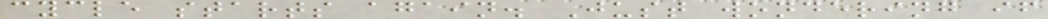cycle starts again. Just wondering if
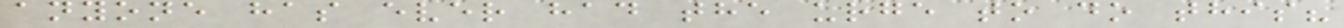anyone has ever had the urge to do this?
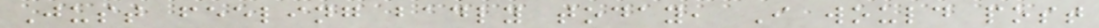Just feeling badly today, I would post
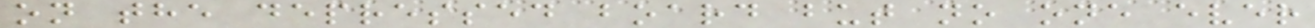on the depressed board but no one ever
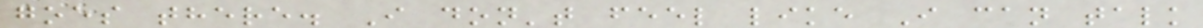goes there. I don't feel like I can talk
